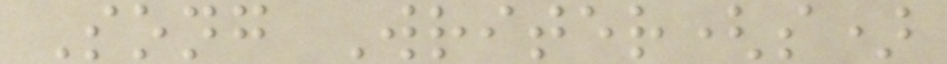Song Writer(s)
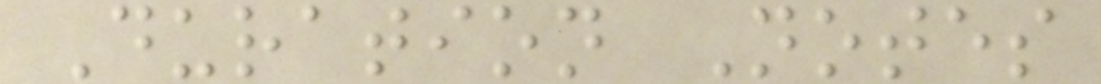Duration Notes
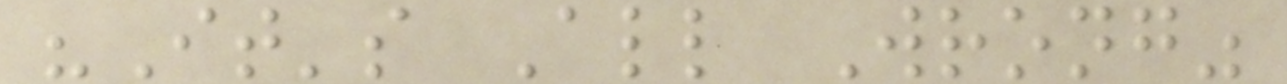"It's All Wrong"
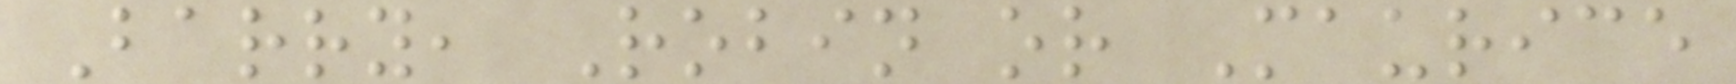Barry, Robin or Maurice
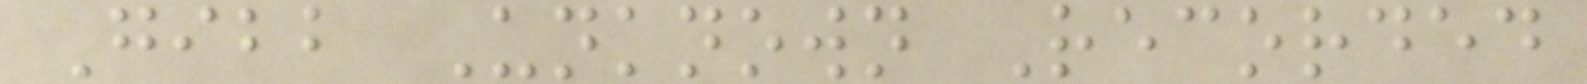Gibb Unknown Recorded
